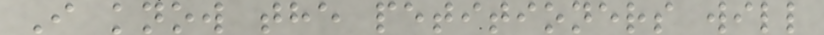I know the petitioners will
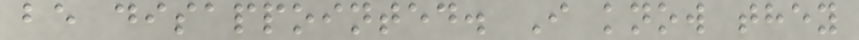be disappointed. I know they
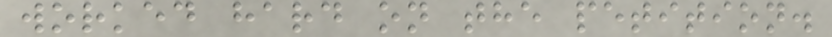worked hard on the petition.
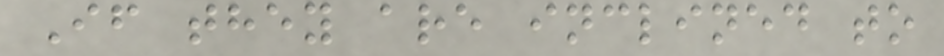If they are inclined to
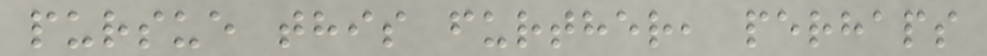pursue this further, perhaps
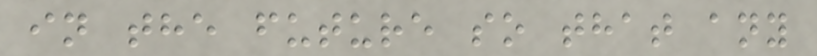in the future so that any
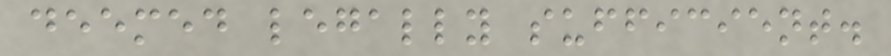deemed legally sufficient.
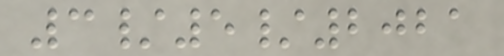3/5/2021
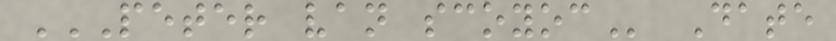PETER VAN SCOYOC Date
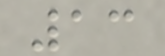13
